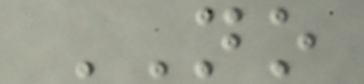NO
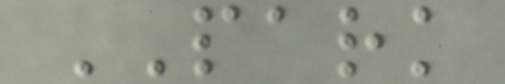PARK
